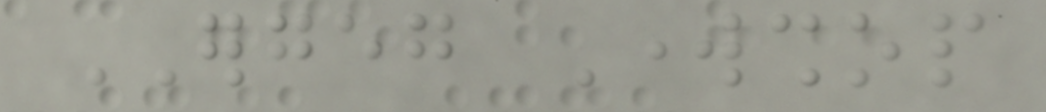ERGEG Workshop
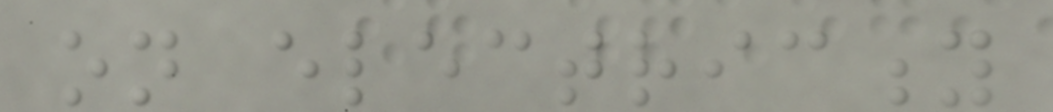on electricity
